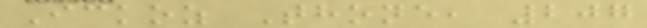Ickoz Thone, 207
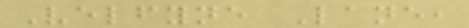Velfyne Lane,
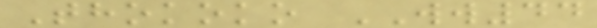Thokoko WW44
